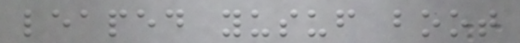leaped yusuf boot
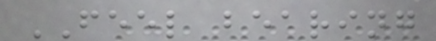FEEL bearing
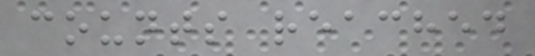counts reached
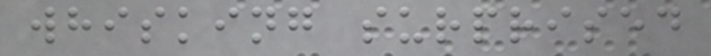whisking surprised
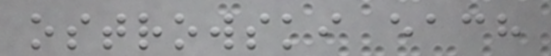ostrowski each
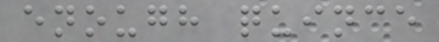enough quince
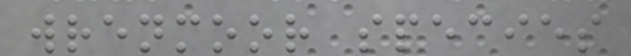wrenmoor species
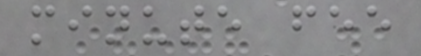minute fee
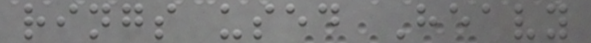rings used Heavy
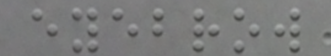eyebrow
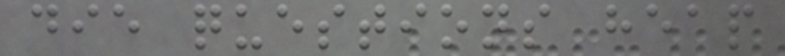die questions heap
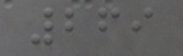269
